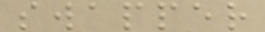swapper
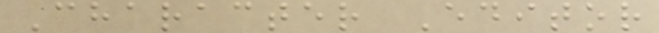Character Editor
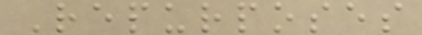Repurposes
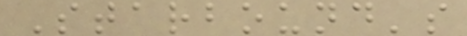Starbound's
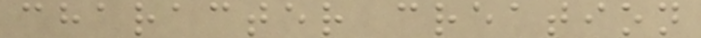character creation
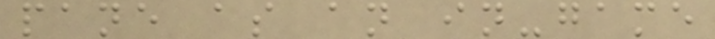pane as an in-game
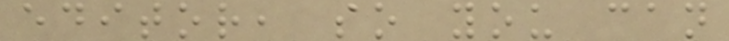editor, so you can
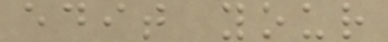edit your
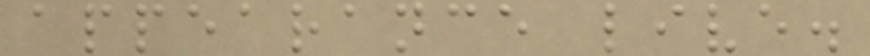appearance live.
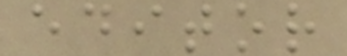editor
